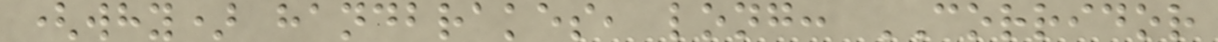(why) handbrakes, long: CORRIDOR
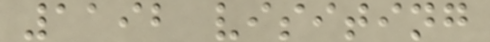1192 visiting
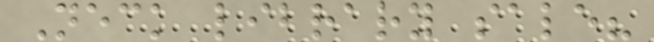Neck library sale?
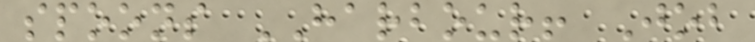spoons HARBOUR! Job
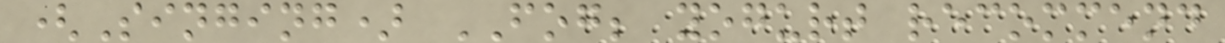(Singing) FOG; yogurt recommend
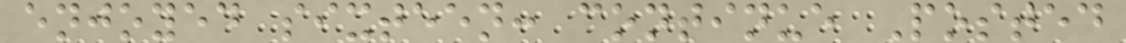enjoyed sixteen: continue Posted
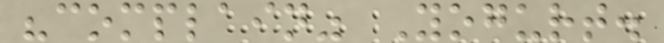"complain" Yogurt.
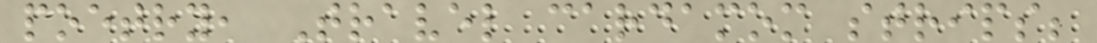poetry, Travel cardamom strips;
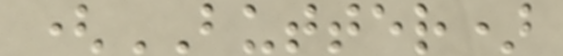(BUTTER)
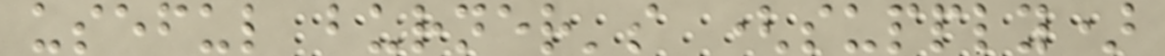useful burner's (supply)
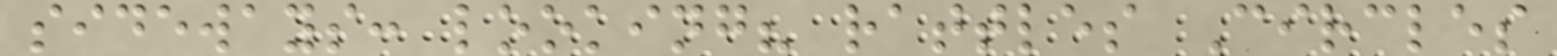sideways: looking? rattles Circles
